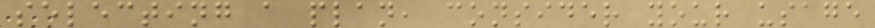selecting a plan, consider your usage
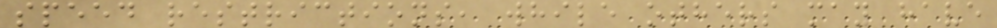speed restrictions, while others may have
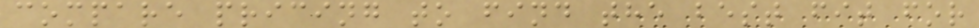compare pricing to find the best fit for
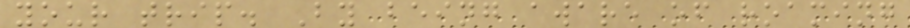your trip. By being aware of roaming
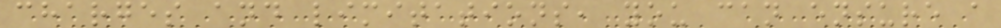charges and limitations, you can ensure a
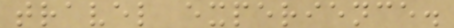travel experience.
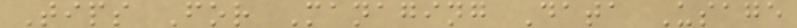Tips For Managing Data Usage
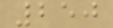250
